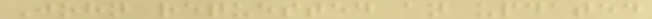John requested an updated
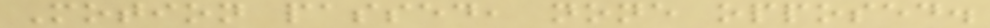Motion passed, none opposed.
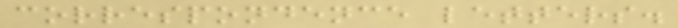correspondence letters.
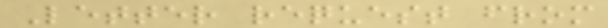Letter request from
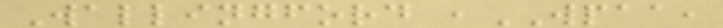Wallingford ,WPAA,
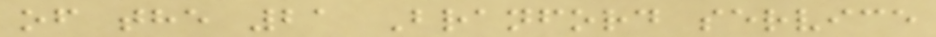of the 21 Branford service
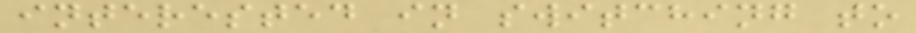interested in switching to
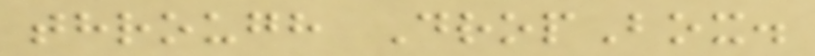through DropBox.
